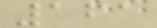161
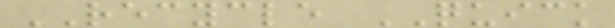RECYCLE QUICK
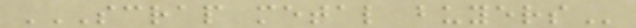SCRAP METAL BUYERS
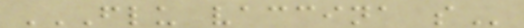FLU VACCINA S
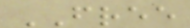FREE
